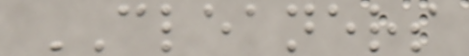CLEANERS
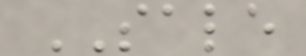SALE
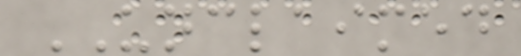UNCLAIMED
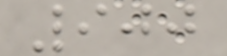900
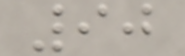90
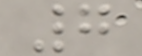7
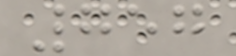757
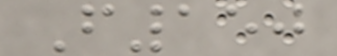F150
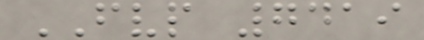FVP 7419
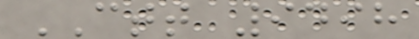CTT 9498
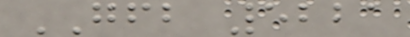GFB 5221
